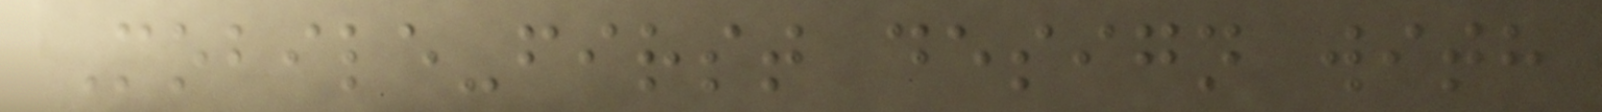Mobile-first design with
